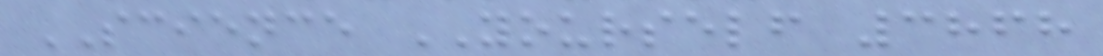SCIENCE YOURSELF 3868
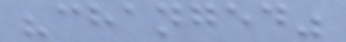"changed"
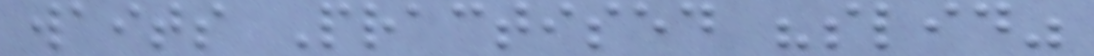waits Practised "slid"
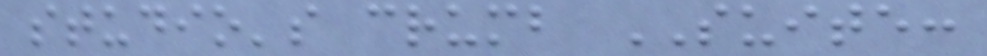studio's crumb SUITE:
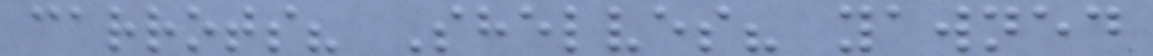carrots? Shelves? yawned
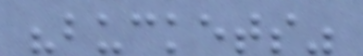"buckets"
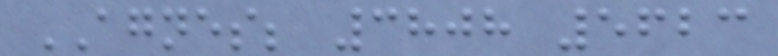AGNES; 3808 5623
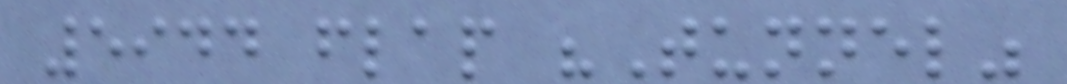5944 flap "Tunnel"
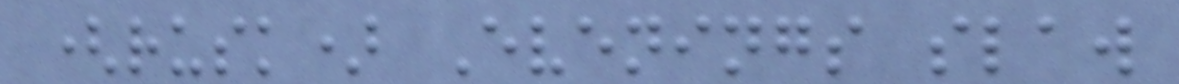(rusk) Evenings slaw
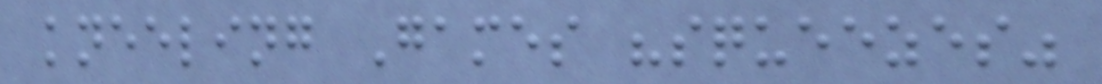kneeling Games "squeezes"
